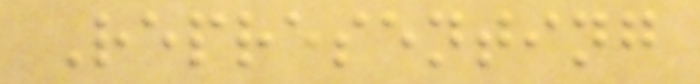Representing
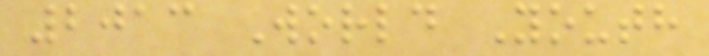2013 World Youth
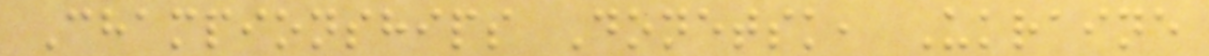Championships Donetsk, Ukraine
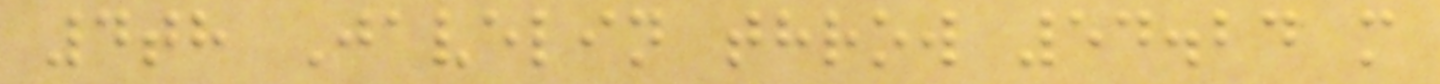4th Javelin throw 54.24 m
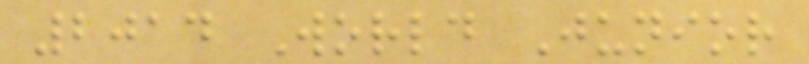2014 World Junior
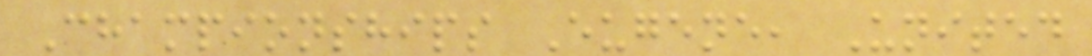Championships Eugene, United
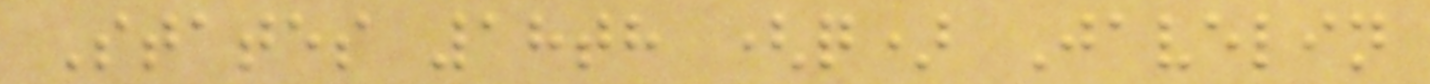States 18th (q) Javelin
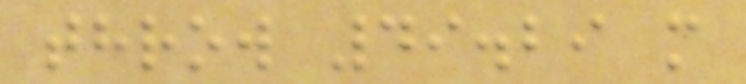throw 49.29 m
